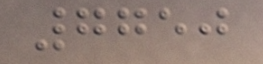7750
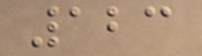123
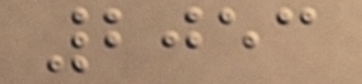2053
